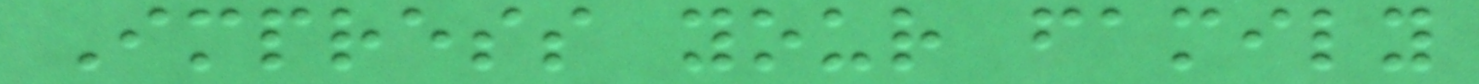Impress your family
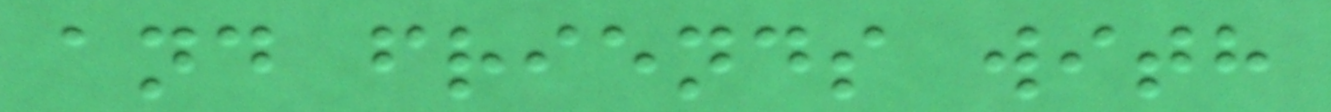and friends with
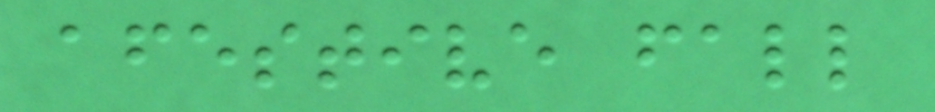afestive fall
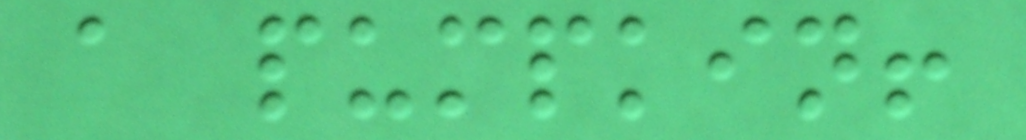a pumpkin!
